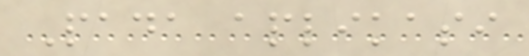Pada aplikasi
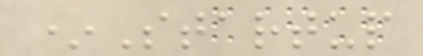*Startup
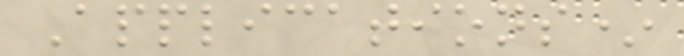Applications*
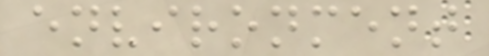environment
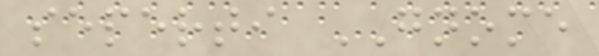seperti GNOME
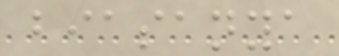biasanya
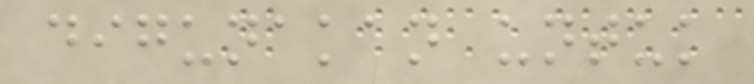digunakan untuk
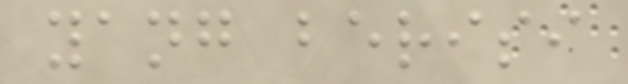yang berisi
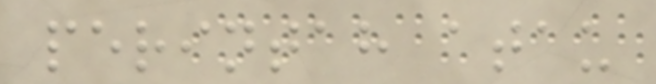perintah atau
